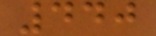440
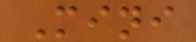Mini
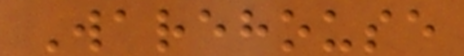Warehouse
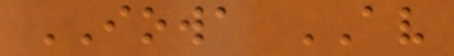IOWA AV
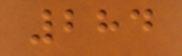284
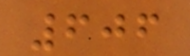606
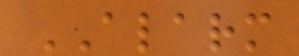ALARM
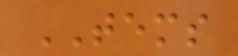TEMS
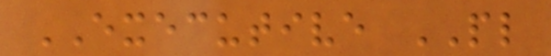EXECUTIVE PL
